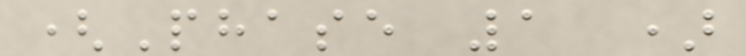(Phase 1 )
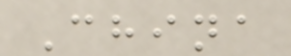China
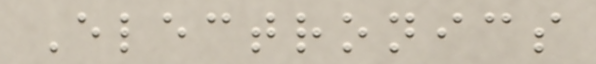Electronics
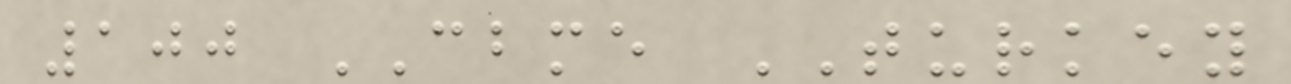100 CBME TURKEY
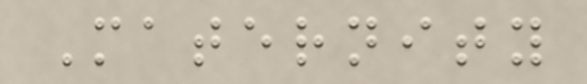Maternity
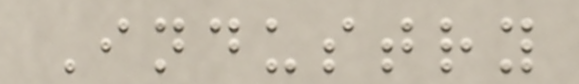Industry
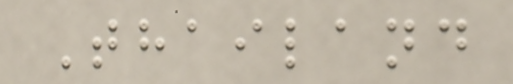Thailand
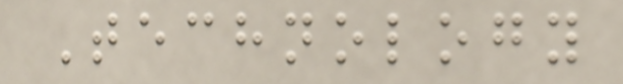Technology
